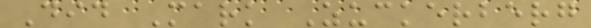Did Mark Zuckerberg
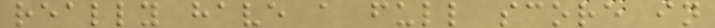really have a full score in
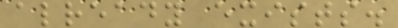already exists.
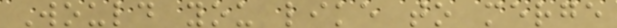Would you like to merge
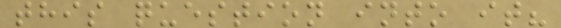this question into it?
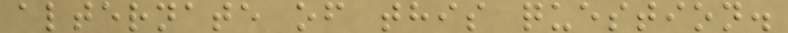alternate of this question.
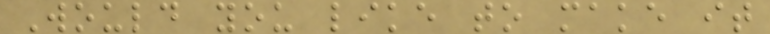Would you like to make it
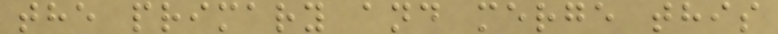the primary and merge this
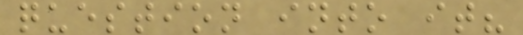question into it?
